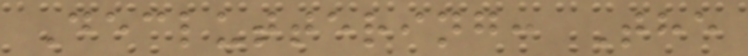Decluttering: The
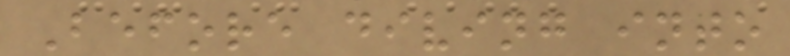Before diving into
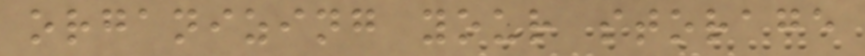organizing your storage
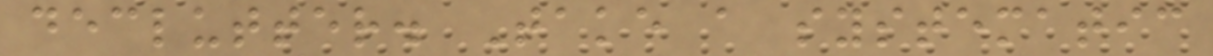declutter. Take a systematic
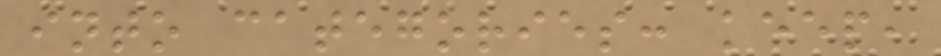into categories: keep,
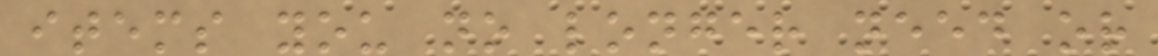items you no longer need or
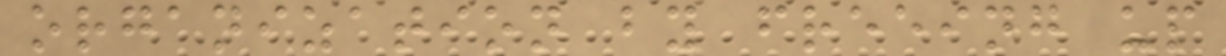organization by freeing up
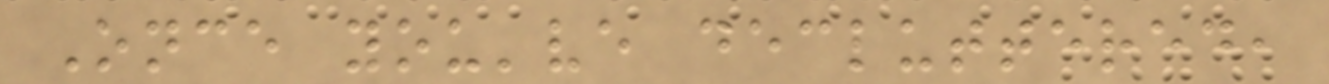Once you've decluttered,
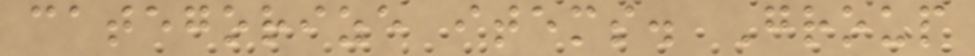categorize items. Group
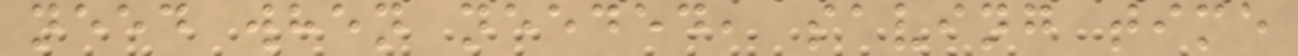need when needed, saving time
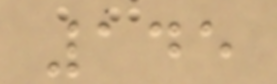145
